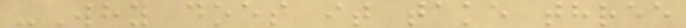-Why does it take three
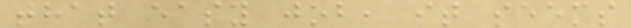that easy job, it seems
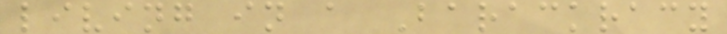living in a Barackracy
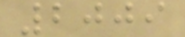2009
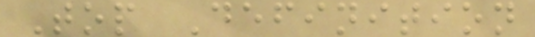Top Definition
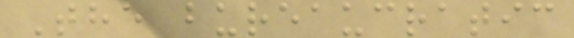The bureaucratic
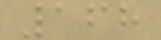168
